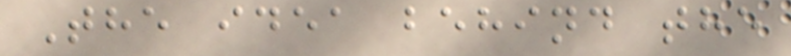The idea behind the
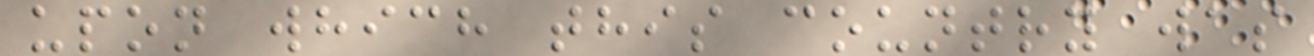upon which this country was
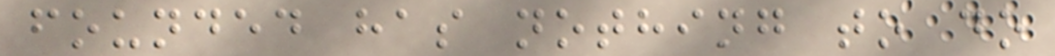founded has nothing to do
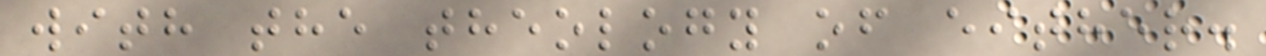with the theology of either.
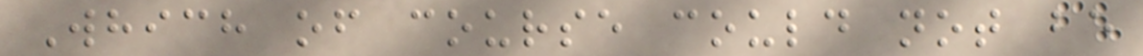Which of course could not be
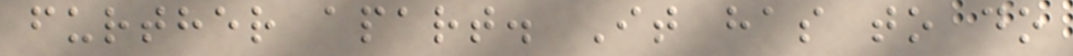further apart. It has to do
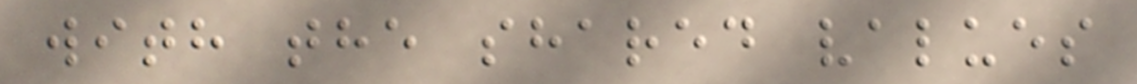with the shared values
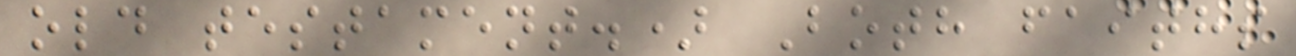old testament.) Both faiths
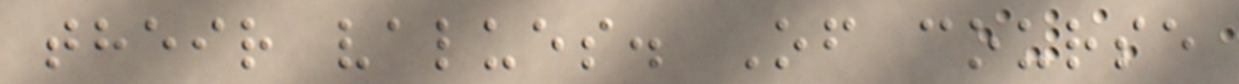their values. Of course
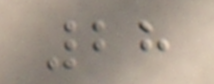28
